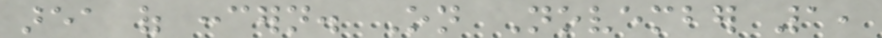area of concern. On November 1,
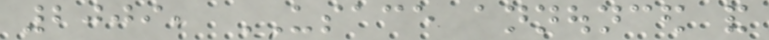2009, USACE announced and
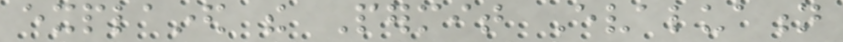explained the Permit Evaluation
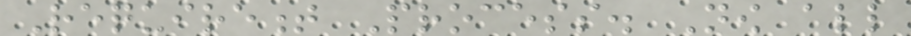Requirement Process. Now all
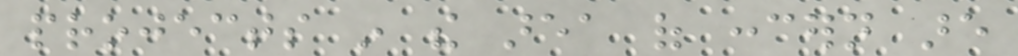projects in the area of concern are
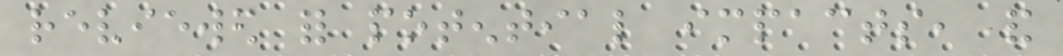reviewed for potential impacts, and
